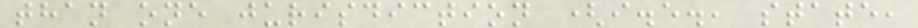than one jurisdiction (i.e., state,
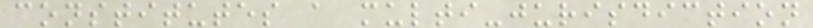constitutes a multi-jurisdiction
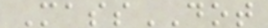MassDOT
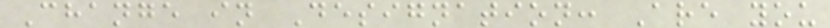Change in Designation: Are you
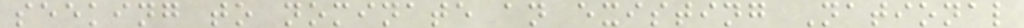seeking to nominate an existing National
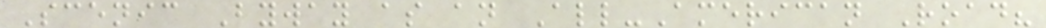Scenic Byway as an All-American Road?
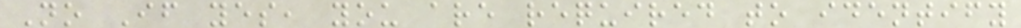No If yes, you are required to identify
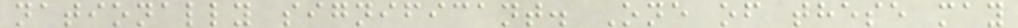nationally significant. One of these may
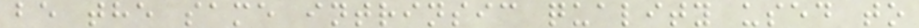be the same intrinsic quality used to
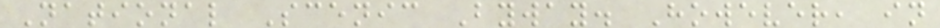National Scenic Byway. However, in
